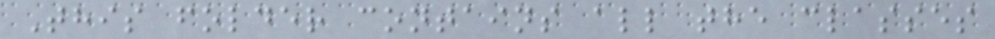This folder contains all the classes
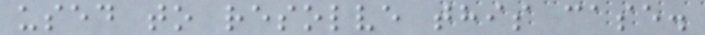used to resolve this case.
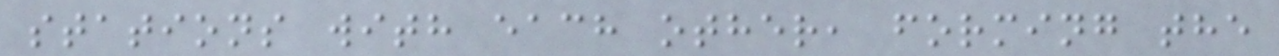stations with each other, forming the
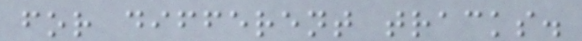for different tracks.
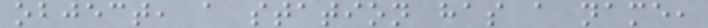object, a station has a name,
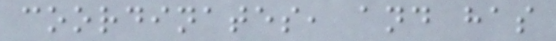coordinates, and has
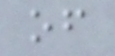of
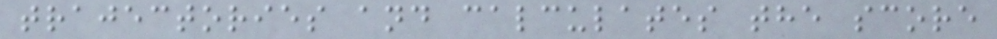trajectories and calculates the score
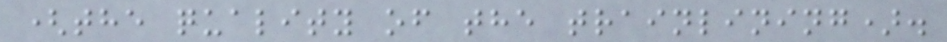(the quality of the trainlining).
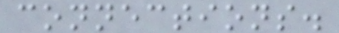connections.
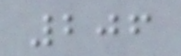206
